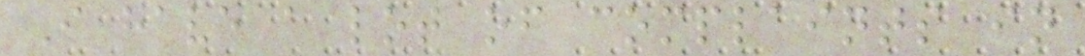I have a lot of complaints in
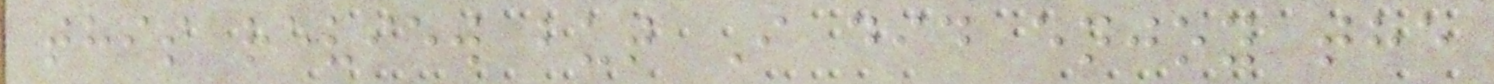this review but I did enjoy the
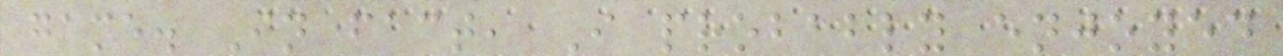game. In fact, I probably enjoyed
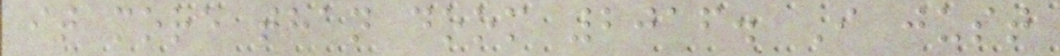it more than doom 2016. I just
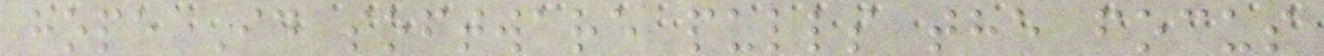hope Id software pulls the focus
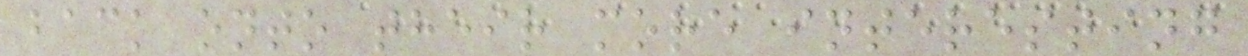back onto their more interesting
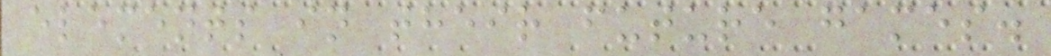elements in their future games.
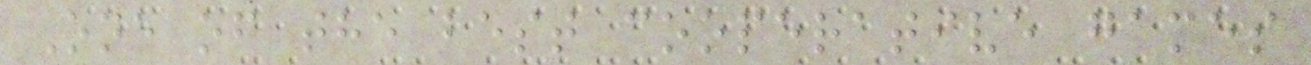One of the best cooperative games
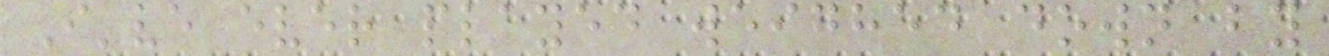I've ever played weighed down by
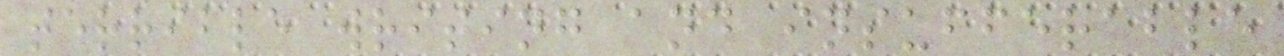terrible writing and insufferable
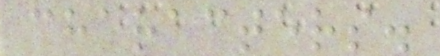characters.
